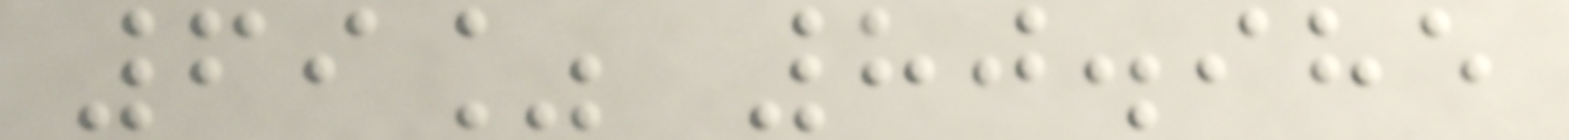69% 80.985
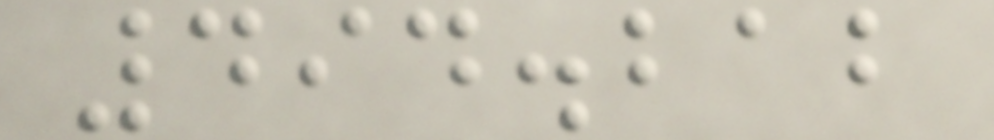494.212
